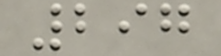297
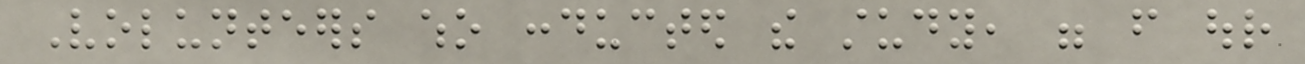Volunteers who conducted the study, were from our
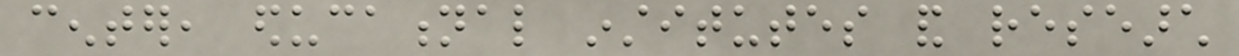center, educational institutes and research
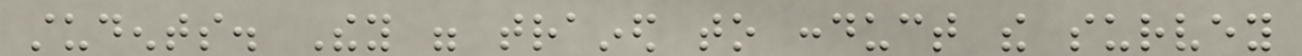students. They were trained to conduct the survey
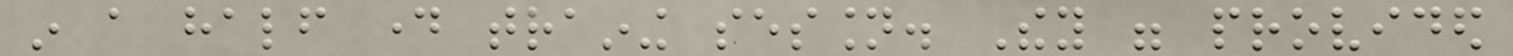in a half day training session. They were provided
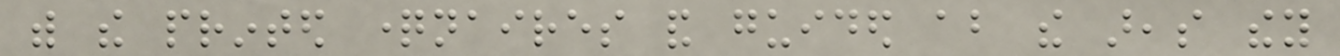with the printed questionnaires and guided about the areas they
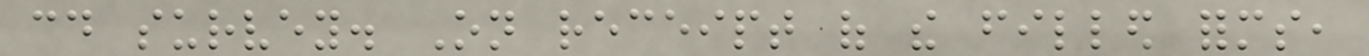could survey. On receipt of the filled forms,
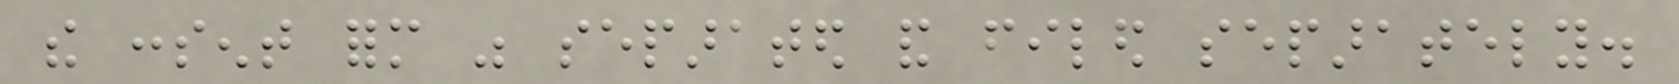the consent form was separated and filed separately.
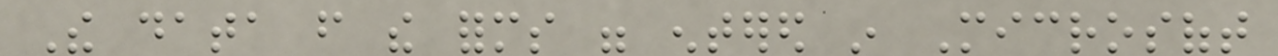The data from the forms were entered in Microsoft
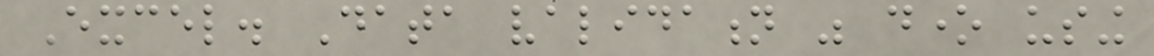Excel. Data validation was done using
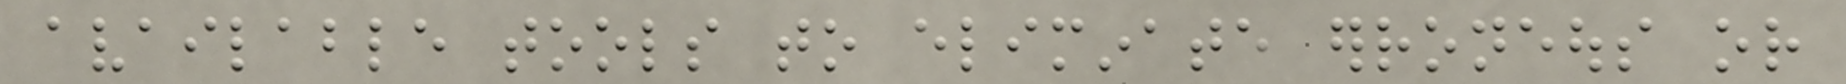available tools to eliminate erroneous or
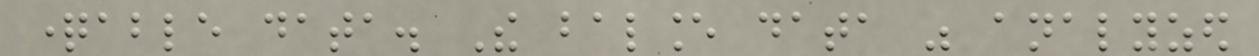questionable data. The balance data was analyzed
